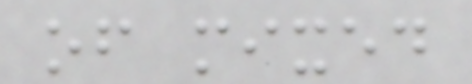of mixed
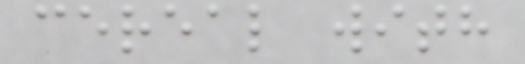cereal with
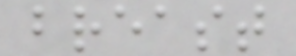breast
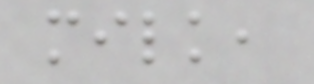milk,
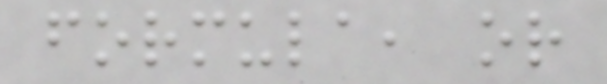formula, or
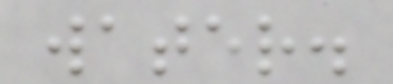water.
